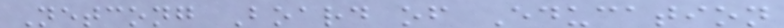Netcong Board of Education
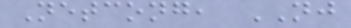Netcong, NJ
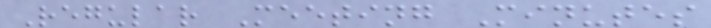Regular Meeting Minutes
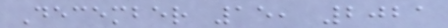December 15, 2021
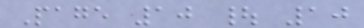Page 10 | 10
